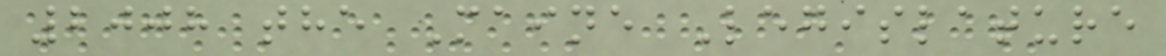2008 the Maine Legislature
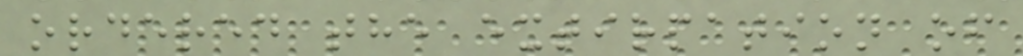ordered the extirpation of
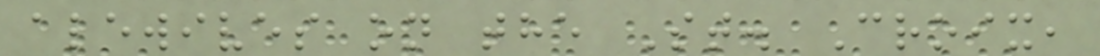alewives on the St. Croix,
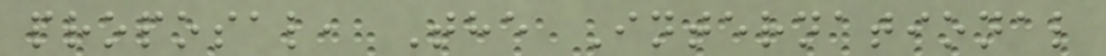proposal, The International
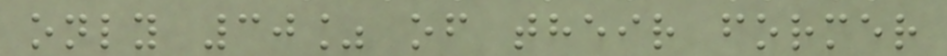only 30% of their former
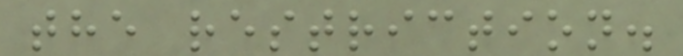the restriction.
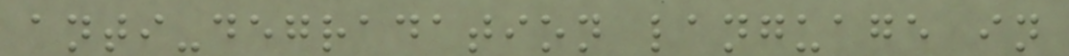anti-degradation language in
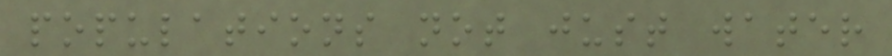populations not just water
